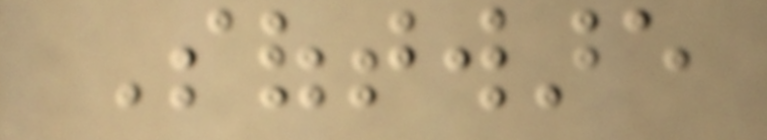Software
